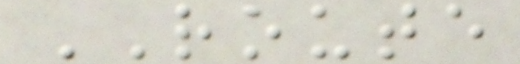ROUTE
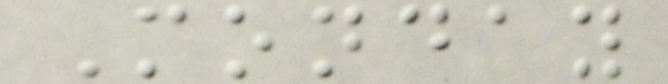Monday
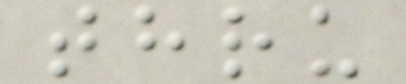thru
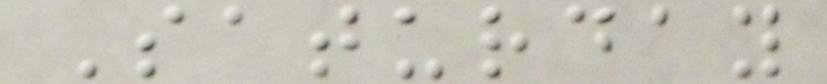Saturday
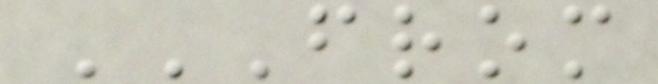FROM
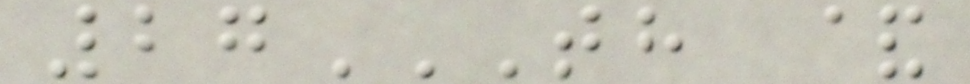27TH &
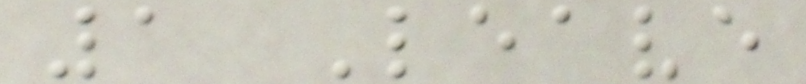1 Leave
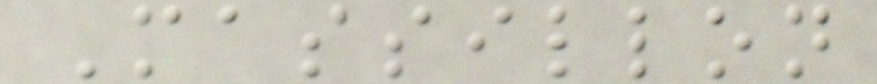Massillon
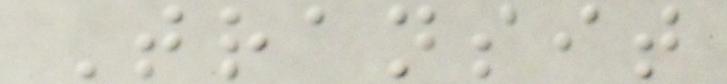Transit
